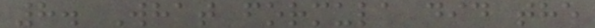8. What formula did the
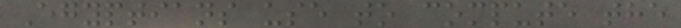Egyptians use to compute the
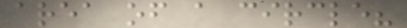area of a circle?
